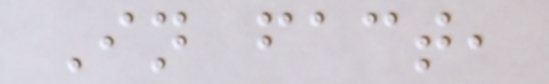In fact,
